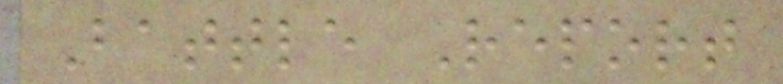Battle Report
